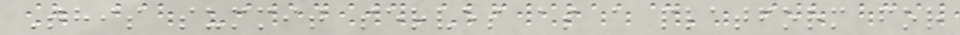This summit serves as a platform for
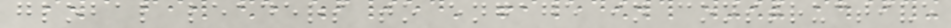global leaders to engage in constructive
